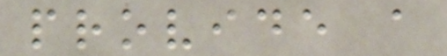provide a
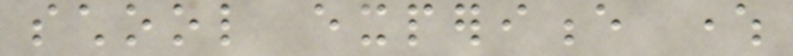school experience where
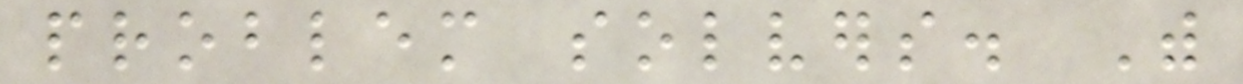problem solvers. With
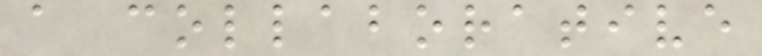a collaborative
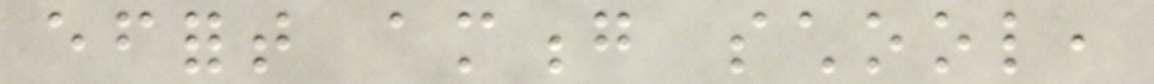effort among school,
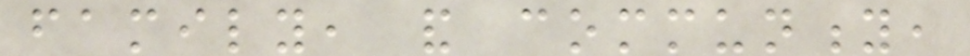family, and community,
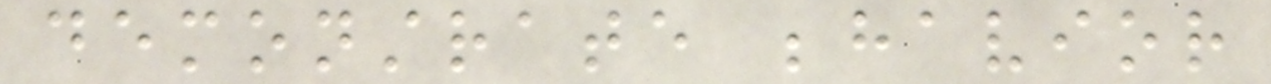demonstrate behavior
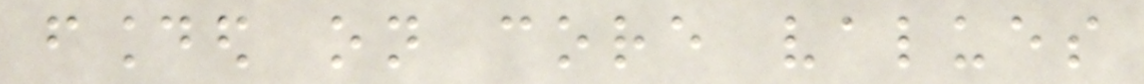founded on core values
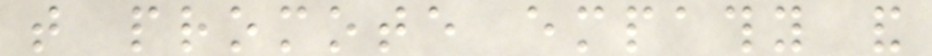that promote empathy and
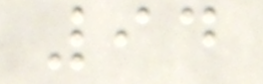94
